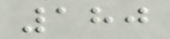180
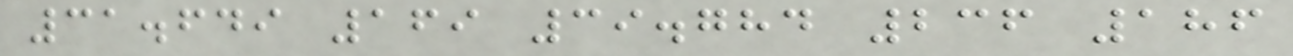31.649 169 39.784 236 186
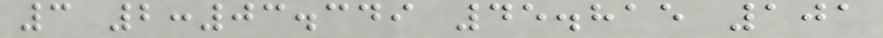3 2:03.349 45.815 101
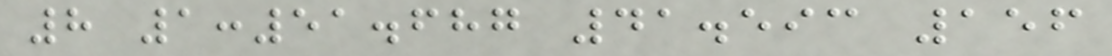8 1:51.687 41.593 156
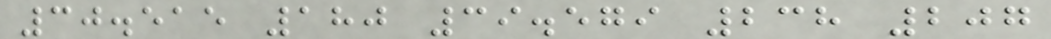30.515 180 39.579 238 207
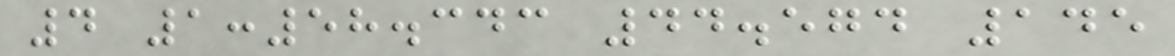4 1:58.343 44.574 145
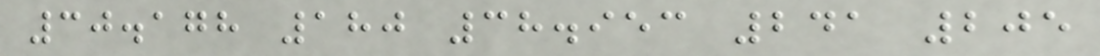30.178 180 38.953 241 205
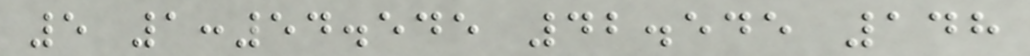5 1:54.545 42.545 148
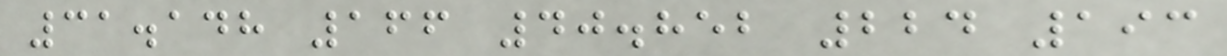31.148 166 40.852 224 193
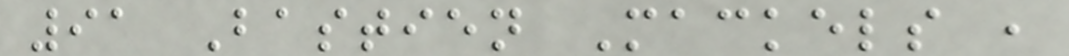91 Bastien Mackels ,
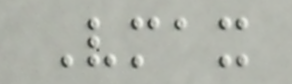Vmax
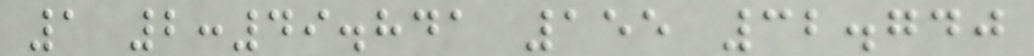1 2:49.841 155 32.740
